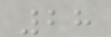28
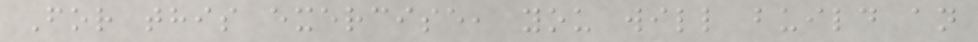For this exercise, you will build an
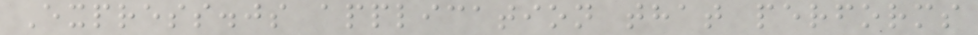Express.js application that performs
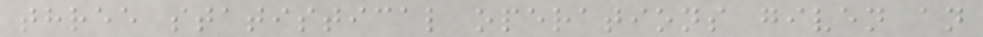three statistical operations given an
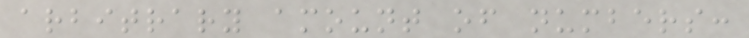arbitrary amount of numbers:
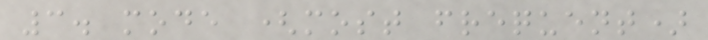3. mode (most frequent)
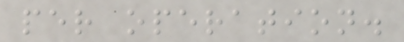per operation.
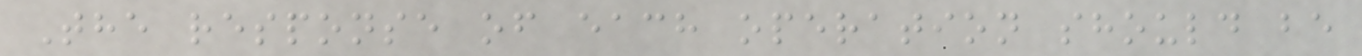The response of each operation should be
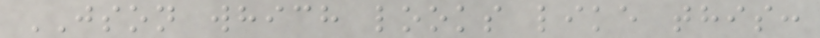JSON which looks like this:
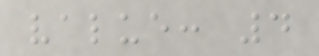value: 4
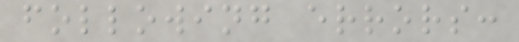following errors:
